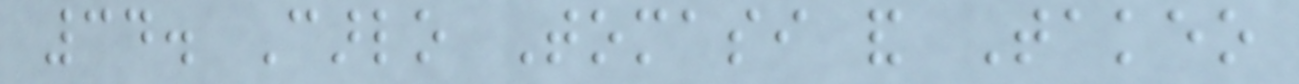34. Carlo Tomasi and Takeo
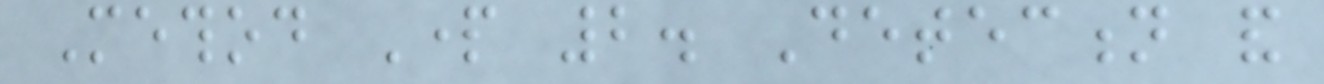Method Part 2. Detection and
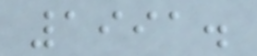1991.
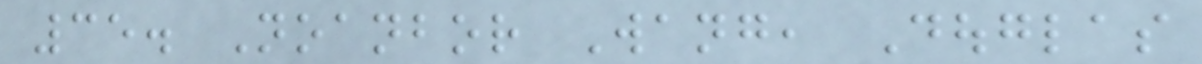35. Noanbor Wang, Douglas
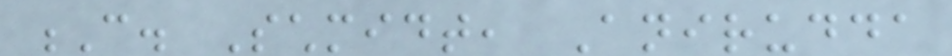C. Schmidt, Anirudda
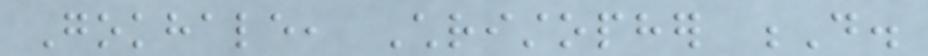Gokhale, Christopher D.
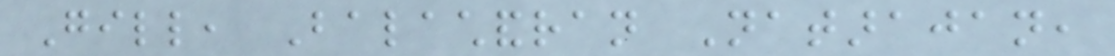Gill, Balachandran Natarajan,
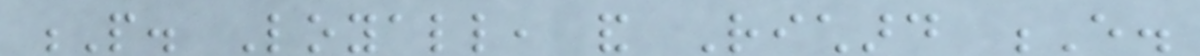P. Loyall, and Richard E.
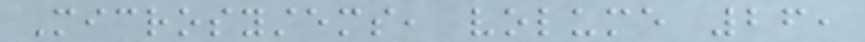Microsystems, volume 26,
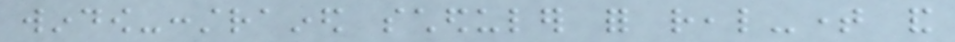window-constrained scheduler for real-time and
